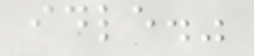idle."
